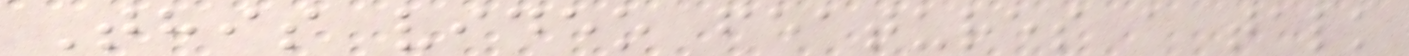This video features a talk
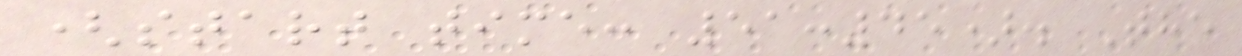(start time: 51:45). The
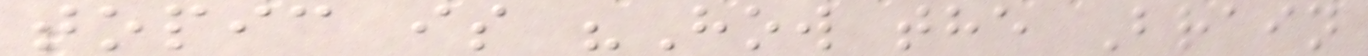topic is "How the Brain
